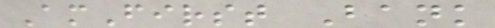AmFirst Bank
